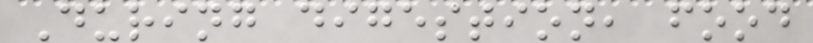During digestion, food
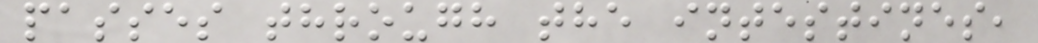passes through the intestines,
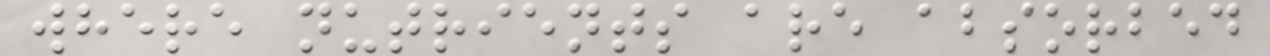where nutrients are absorbed
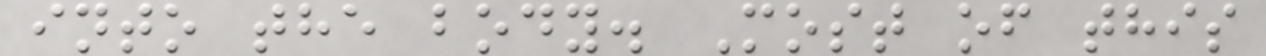into the body. Most of this
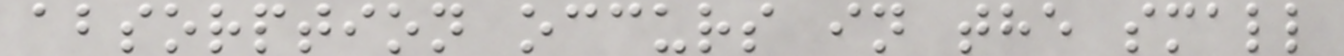absorption occurs in the small
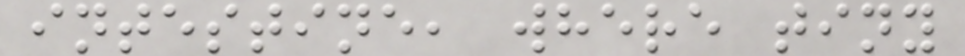intestine, where tiny
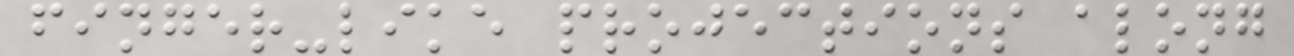finger-like projections along
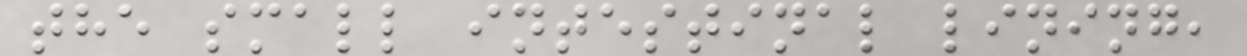the small intestinal lining,
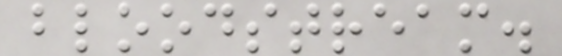bloodstream.
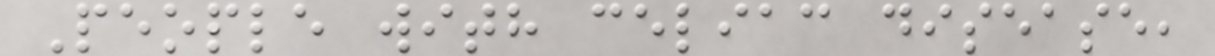People with celiac disease,
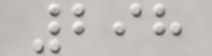298
